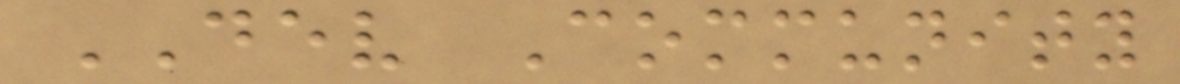DEV Community
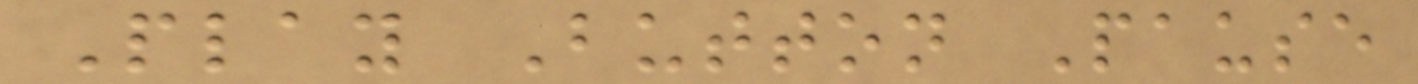Play Button Pause
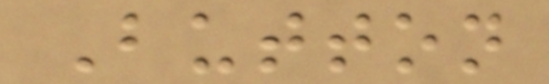Button
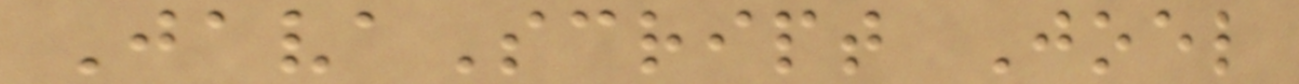JavaScript Joel
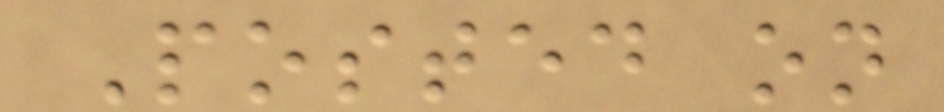Posted on
